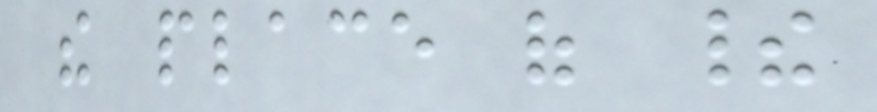the place of their
